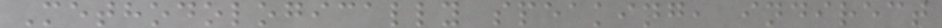Methodologically speaking, indirect
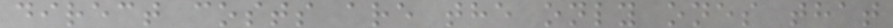direct costs are the only ones that
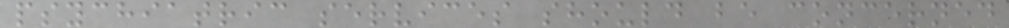psychiatric services should be concerned
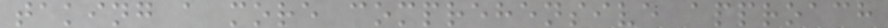taking a more comprehensive approach
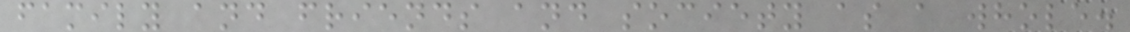family and friends and society as a whole.
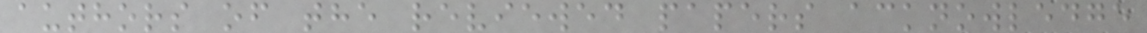authors of the reviewed papers acknowledge
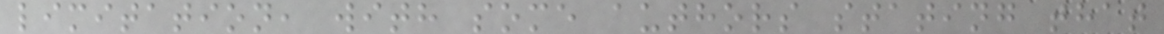limitation, with some authors stating that
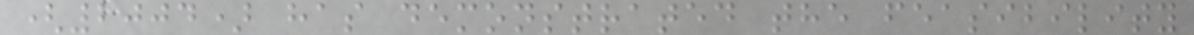(2004) has demonstrated the feasibility
